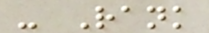- Rank
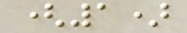(1)
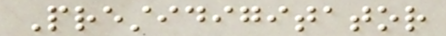Prestidigitator
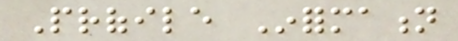Profile Information
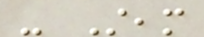- Steam
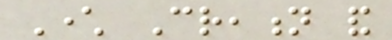Character Creation and
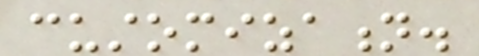customization.
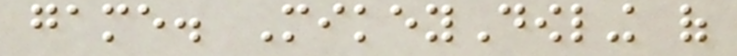game. MikeyDowling of
